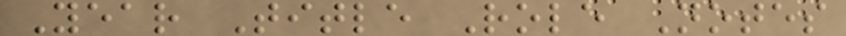Year Title Role Notes
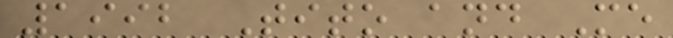1992 Tito and Me
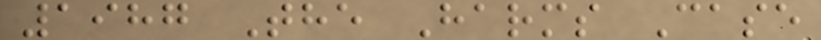1987 The Harms Case
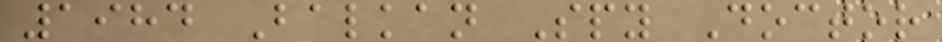1984 Balkan Spy Doctor
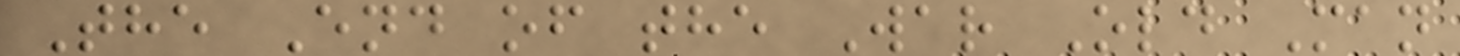The End of the War Old Man
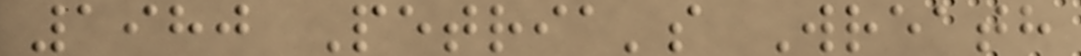1980 Petria's Wreath
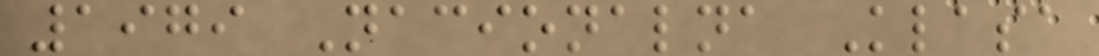1979 Nacionalna Klasa
